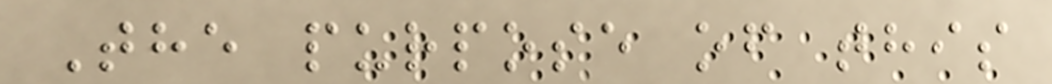The purpose of this
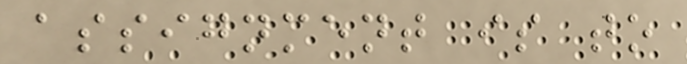assignment is to
